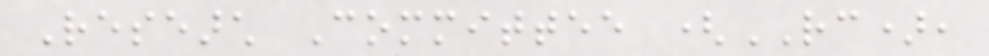Research Committee (RC),
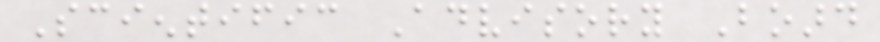Scientific Advisory Board
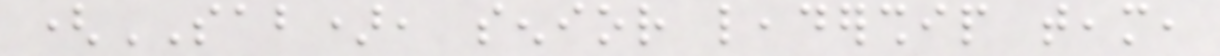(SAB), senior leadership team,
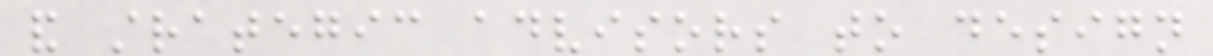and strategic advisors to design
